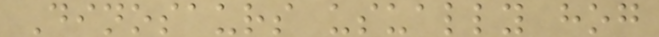Dinosaurs usually hog
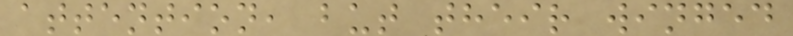attention, but their winged
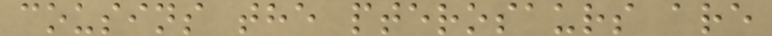cousins the pterosaurs are
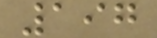197
